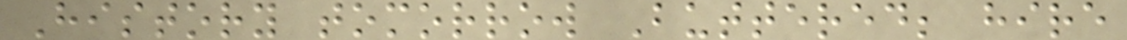History tomorrow Buttered; hire
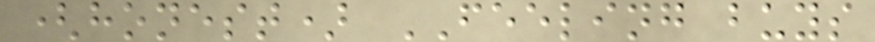(honest) FEELING buys
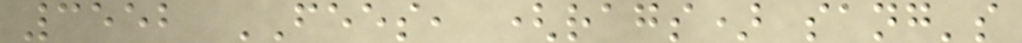3552 FEES, (rags) sang's
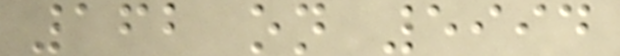162 on 5994
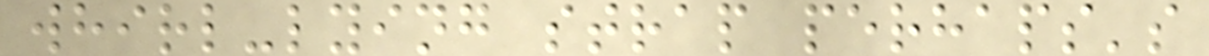whirl-lying strap perhaps's
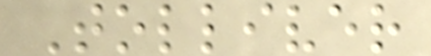Tolliver
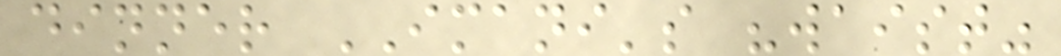dinner IMANI's "waist"
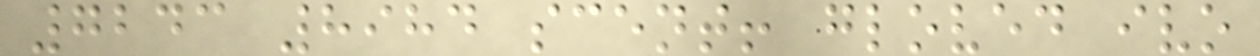7243 8984 scent! gloved ivo
